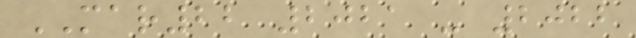MAR22 2021 - 2022
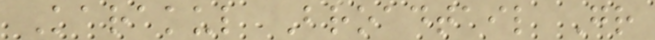Karakul Broadtail Gr
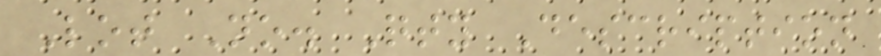Lot No. Qty Description
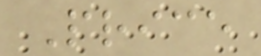Price
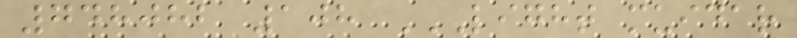748082 108 LIGHT MUIDAR
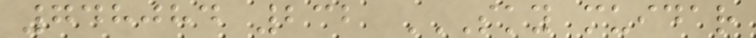748084 232 SKY MUIDAR
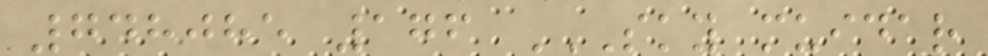748085 176 SKY MUIDAR
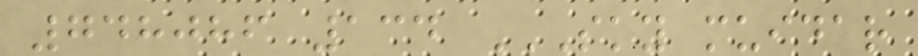748086 134 SKY MUIDAR
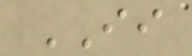II
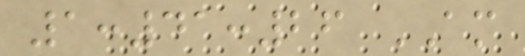1:41:26 AM
